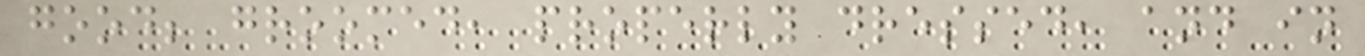good; groomed, properly dressed, and in
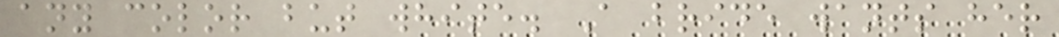any color but white. A bride wants her
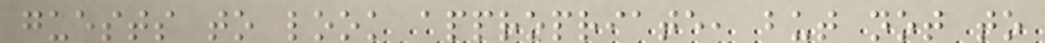guests to look appropriate, but not to
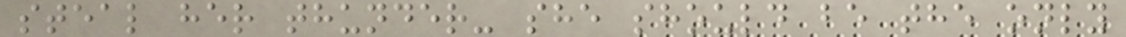steal her thunder- she should be the only
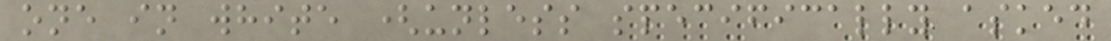one in white (unless specifically asked
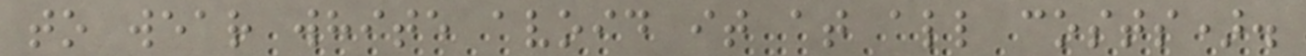to wear white avoid it at all costs).
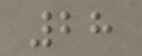28
